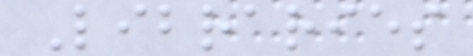Libraries
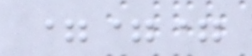===
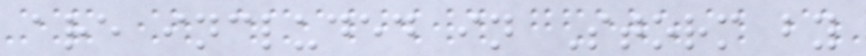are included in Storm by
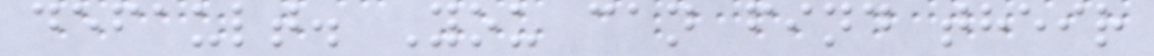default. You can find their
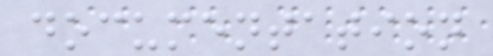documentation
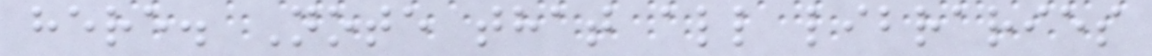here. Note that all libraries
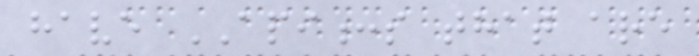have API:s that are
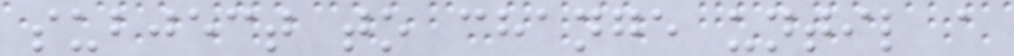subject to change until a
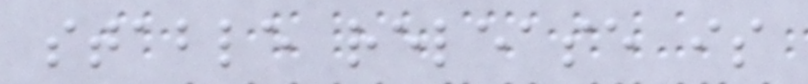stable release is
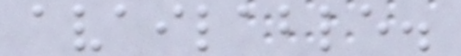available.
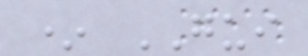* GUI
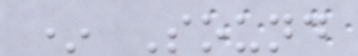* Sound
